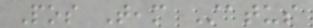Pos Team Status
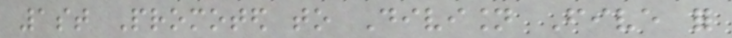1st Promoted to Division Five for
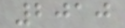2010
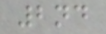2nd
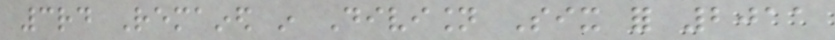3rd Remained in Division Six for 2011
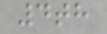4th
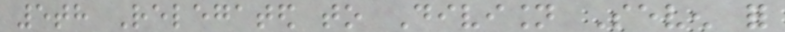5th Relegated to Division Seven for
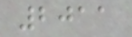2011
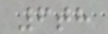6th
